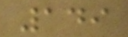149
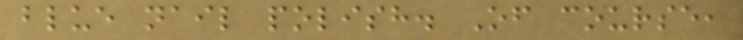blue nail polish. Of course,
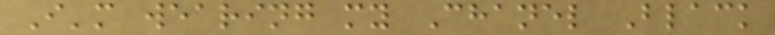I'm wearing my Chanel Black
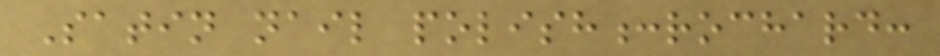Satin nail polish:rochard:
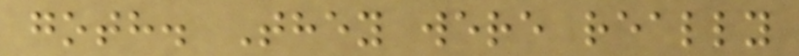goth. They were really
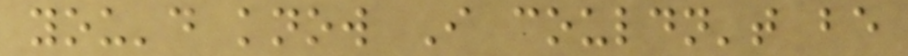you'd know I couldn't be
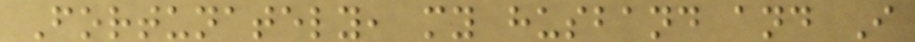Fortunately, my husband and I
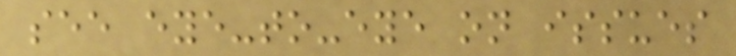see eye-to-eye on issues
